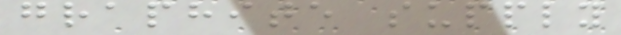graphite supply
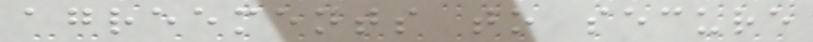agreements to secure
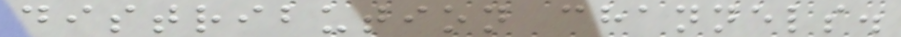distribution channels.
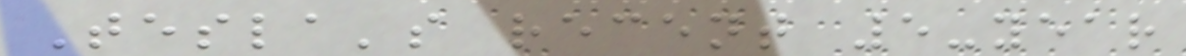Tesla's recent 5-year
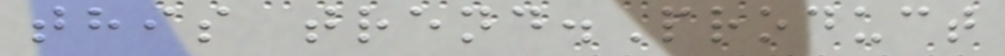this trend.Product
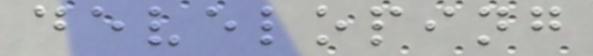developing
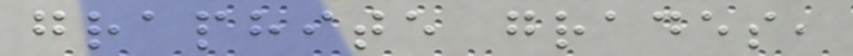graphite grades,
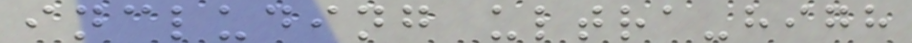including ultra-high
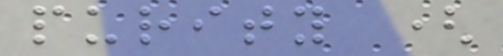purity (
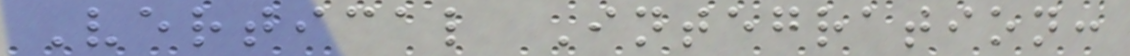Vertical Integration:
